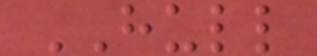HULL
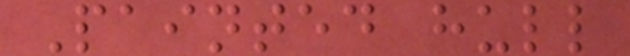Painted hull
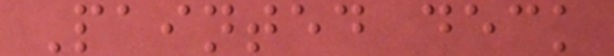Painted deck
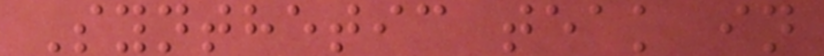Synthetic teak in
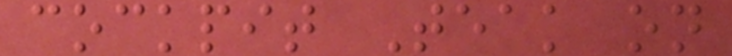cockpit Teak on
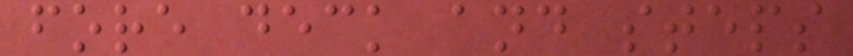fore deck and steps
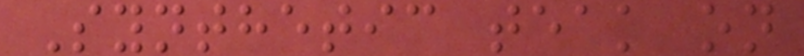Synthetic teak on
